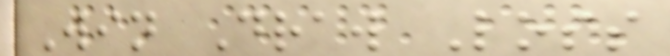Win Draw Loss
